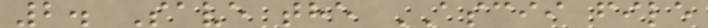2. Save the ASCII file
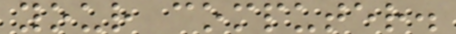your computer.
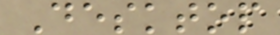Desktop
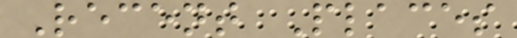Recent Places
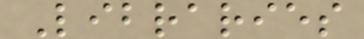Libraries
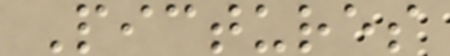Pictures
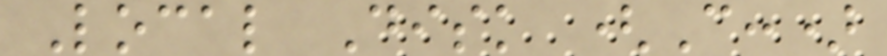Local Disk (C:)
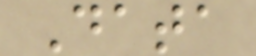Data
